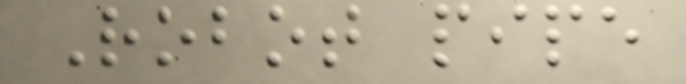Robot pipe
